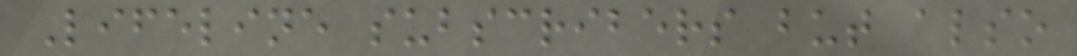Lifeline subscribers but also
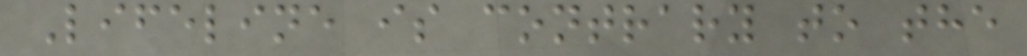Lifeline is contrary to the
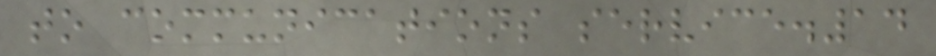to communications service.14
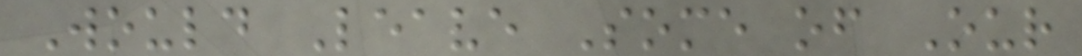Would Leave Some of Our
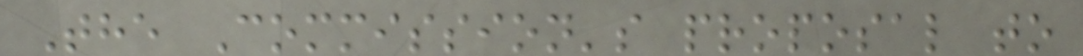The Commission's proposal to
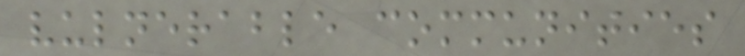vulnerable communities
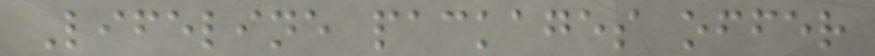Lifeline packages offer
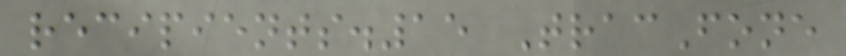recipients.15 TracFone
